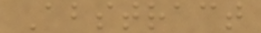Abstract
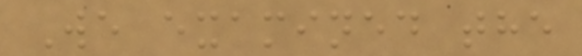We examined the
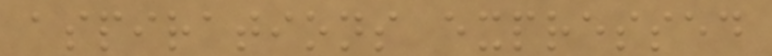aspirations expressed
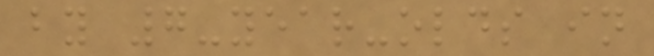by 7-year-olds in
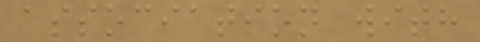association with
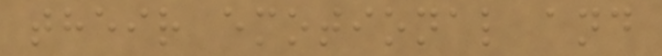their emotional and
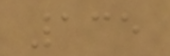135
